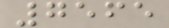7565
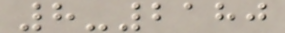8-2180
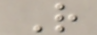R
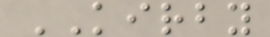KIRBY
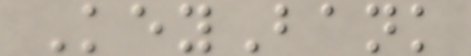KeyBank
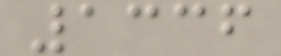1336
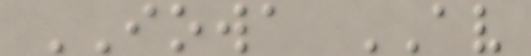IOWA AV
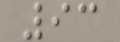93
